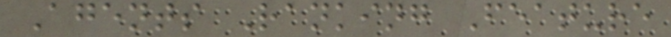Agents Ranking Feature
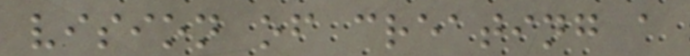vision of creating a
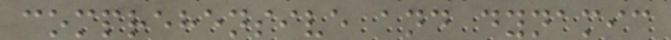comprehensive and dynamic
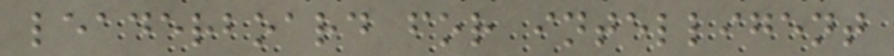leaderboard for intelligent
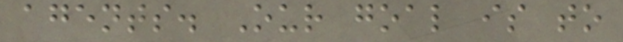agents. Our goal is to
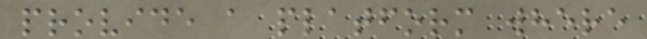provide a platform where
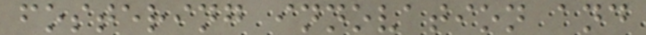fostering innovation and
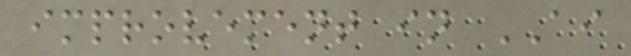improvement in AI
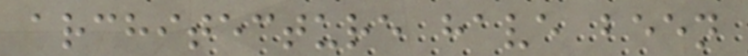architecture have been
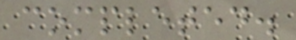completed.
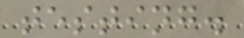testing.
